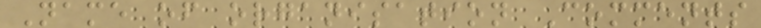Name of organisation Comments
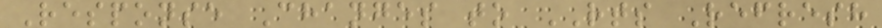Response Changes to RTS Refresh
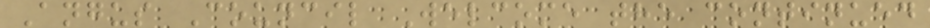Angus Council Welcome the continued
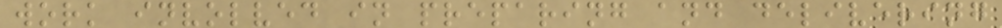work involved in preparing and delivering
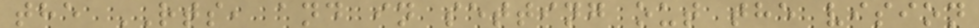the RTS, and in setting out the vision
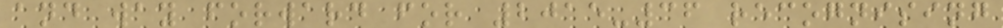and way forward for 2015-36 recognising
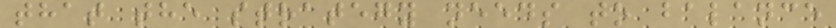that the strategy needs to balance
